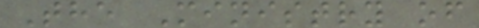The Ministry of
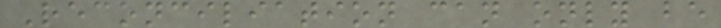Reconciliation can only be
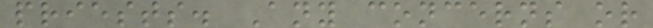priests. Any concerns or
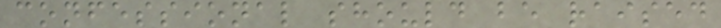confessional should be raised
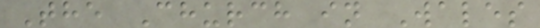The Church in Wales
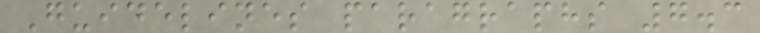Guidelines paragraphs 7.3
